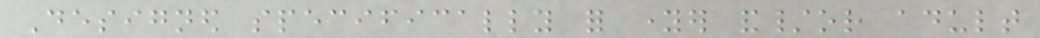Designed specifically for younger and/or adult
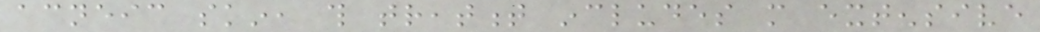acneic skin, this treatment includes more extensive
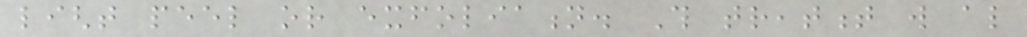light peel or exfoliation. This treatment will also
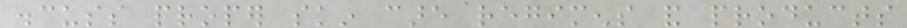discuss proper skin care regimens and products
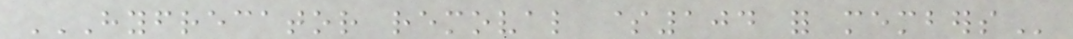HYFRECATOR REMOVAL $104 FOR MEMBERS
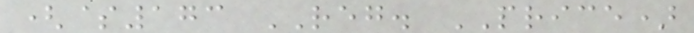($173 REG. PRICE)
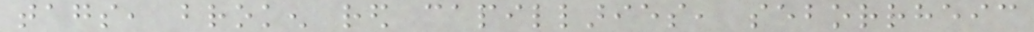tags, broken red capillaries, seborrheic
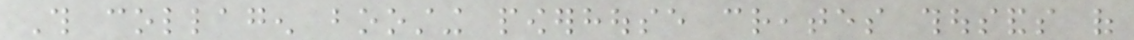This collagen boosting powerhouse creates thousands of
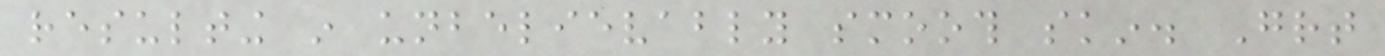resulting in unbelievably smooth skin. Great
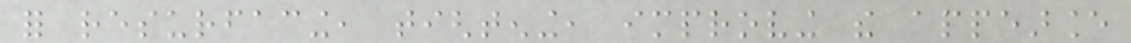for resurfacing, tightening, improving the appearance
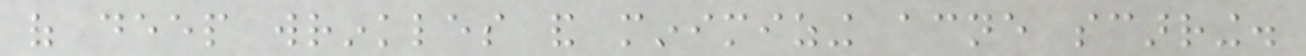of deep wrinkles and minimizing acne scarring.
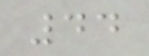44
